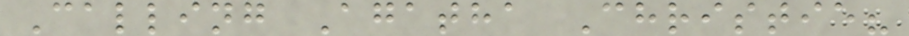Calling Agatha Christie?
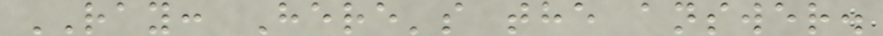RAY: Here's the answer.
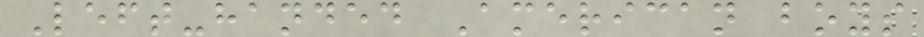Left-handed American boys
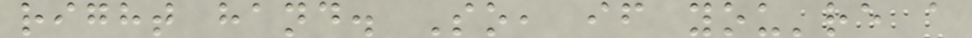right hand. So, if you're a
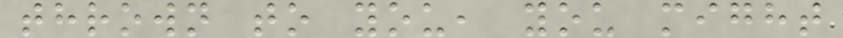thrown to you, you might
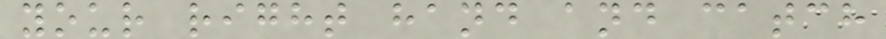your right hand and catch
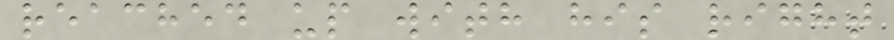reached up with his right
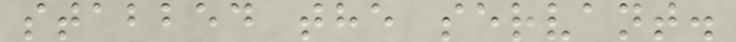stabbed the servant.
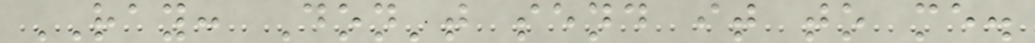RAY: Don't send it to me.
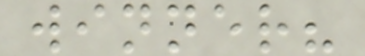winner?
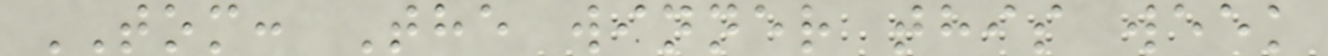TOM: The winner this week
